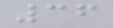36
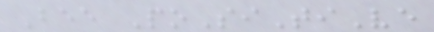Bee PoSiTiVe
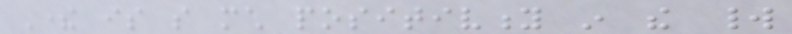There is so much positivity in the world
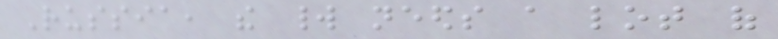Russia, the world needs a lot of
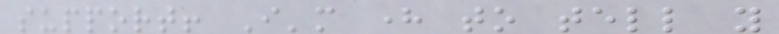support! I'm here to tell you
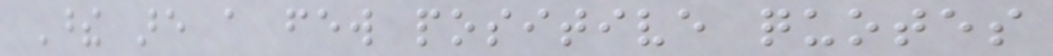These are a few positive quotes
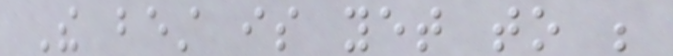The best is yet to be
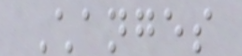Changes
